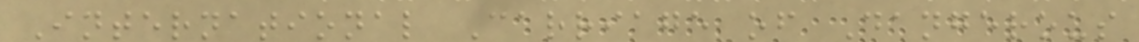International Carriage of Dangerous
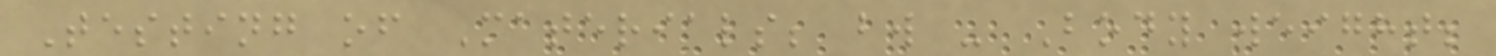Testing of Materials; bw - Body weight;
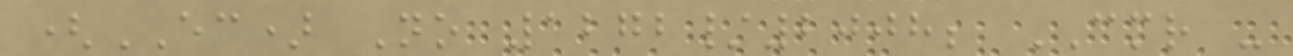(EC) No 1272/2008; CMR -
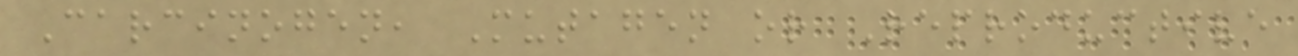Carcinogen, Mutagen or Reproductive
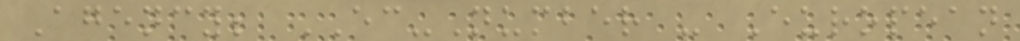Agency; EC-Number - European
